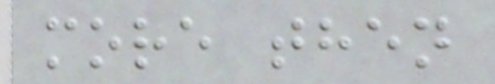more then
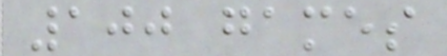100 games
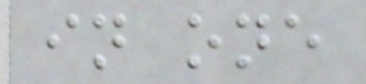in one
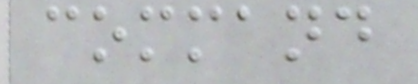command
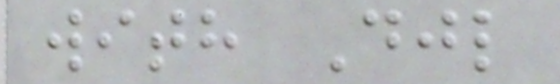with Djl
